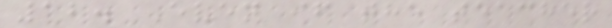12. Even if the teacher
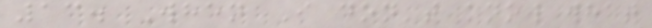13. When I don't know what
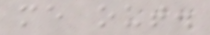me out.
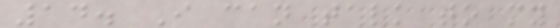14. I can talk to my
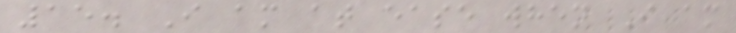15. I am at ease when I am
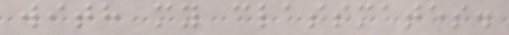with my classmates.
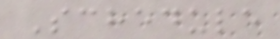Schedule
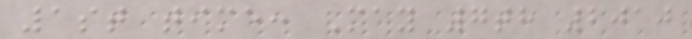1st time: May 7th 2010
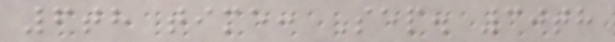6th time: Sep. 30th
